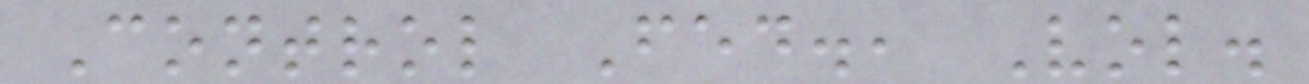Control Fed., Vol.
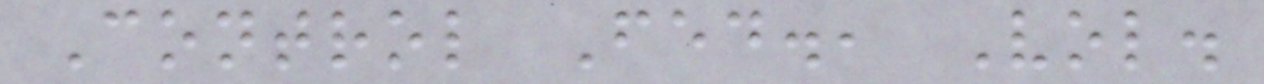Control Fed., Vol.
